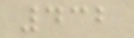432
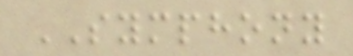SYMPHONY
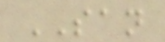SAN
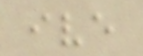ive
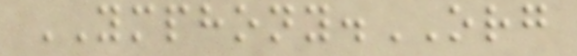YMPHONY.ORG
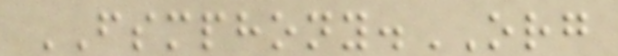FSMPHONY.ORG
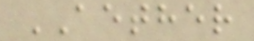AETHER
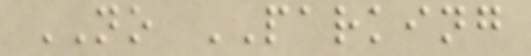NO PARKING
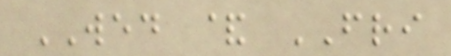WED & FRI
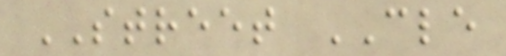STREET CLE
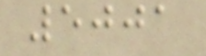5001
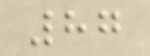87
